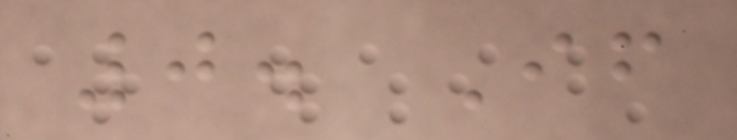0. If
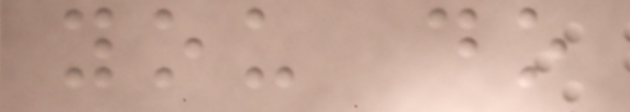you do
